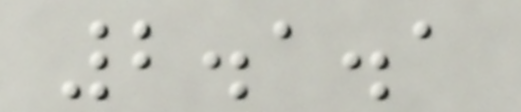2.1.1
